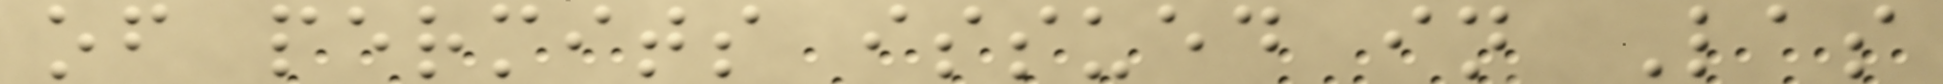of permits issued in Las
